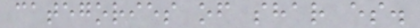categories of shar es.
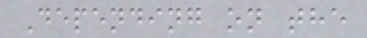Depending on the
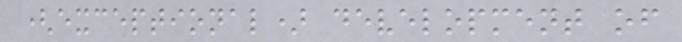(exceptional) development of
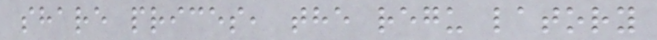share prices, the regu latory
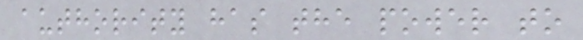authority has the power to
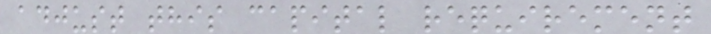adjust this capital requirement
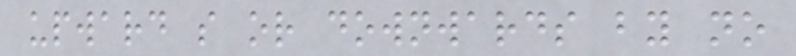upward s or downwards by no
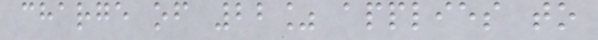charge of 22% applies to
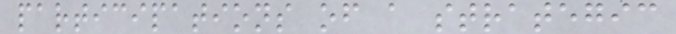participations of a strategic
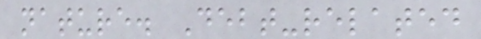nature. Debt-related
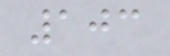103
